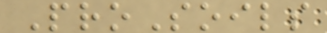ProSoils
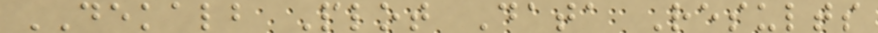DEKALB Plot Data Results
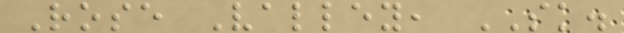Rose Valley, SK.
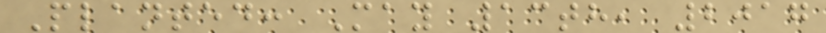Planted: May 13th, 2017
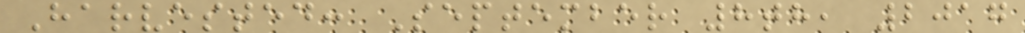Harvested: September 8th, 2017
